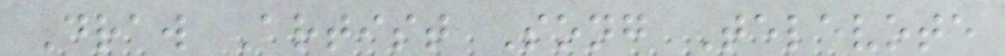Draw Artist Song Televote
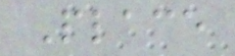Place
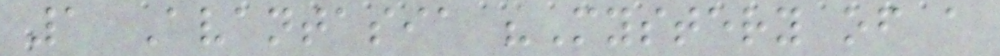1 Avantasia "Mystery of a
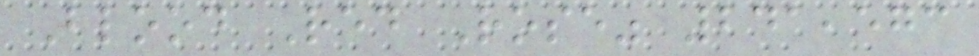Blood Red Rose" 241,573
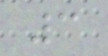3
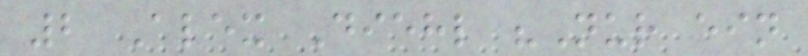2 Alex Diehl "Nur ein
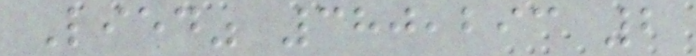Lied" 380,293 2
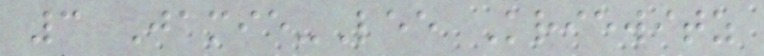3 Jamie-Lee Kriewitz
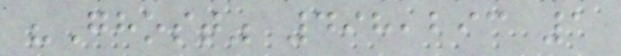"Ghost" 498,293 1
